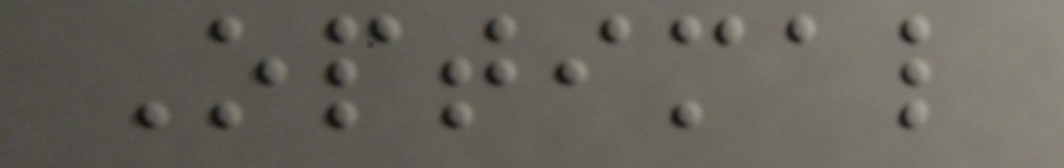Optimal
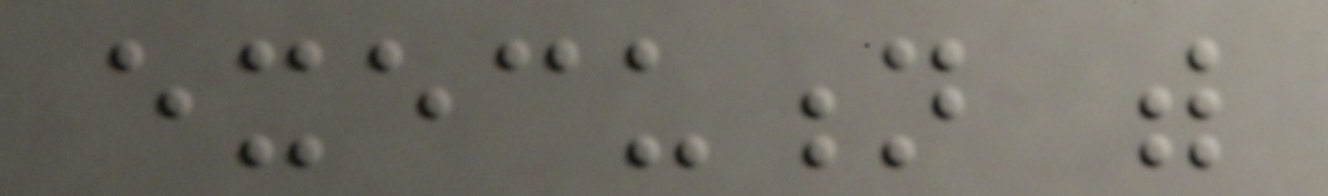execution with
